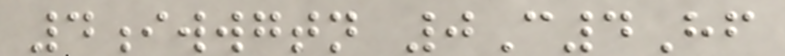4iwwgtn 0C4Hf
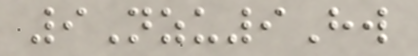9Nzu9Hw
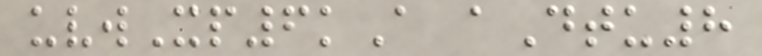uvwXp6kA aDtu8
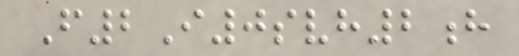F2I0svh2h
